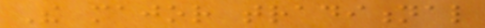The major traditional
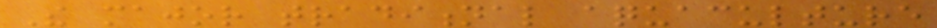The major traditional aquaculture
